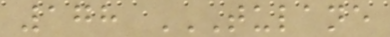178 TULANE
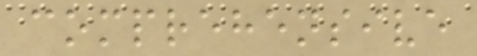comprehensive
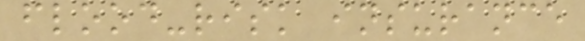flood-risk insurance
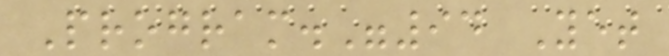Program."94 Yet
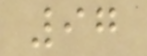97
